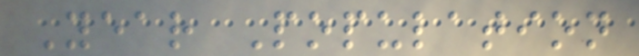Year Population
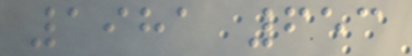1981 653
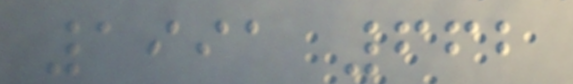1991 662
